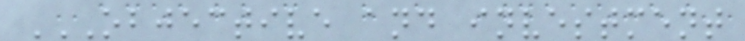OBJECTIVE AND INVESTMENT
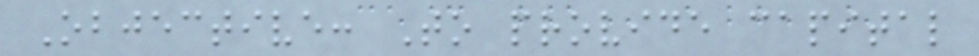Objective: To provide capital
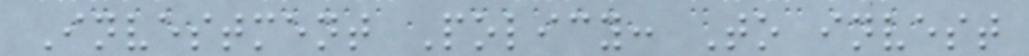Investment Policy: To invest
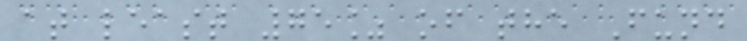at least 75% of the Fund
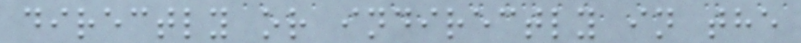directly or indirectly in the
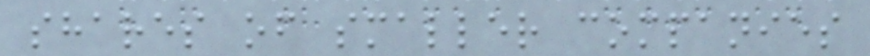shares of smaller companies
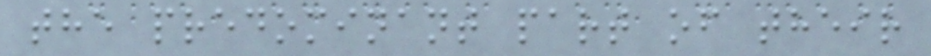the predominant part of their
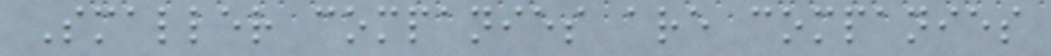Smaller companies are companies
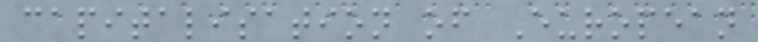capitalisation of European
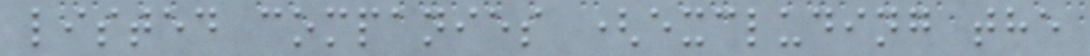listed companies (excluding the
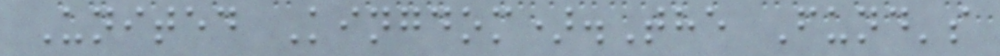United Kingdom).The Fund's
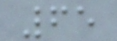65
